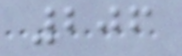206
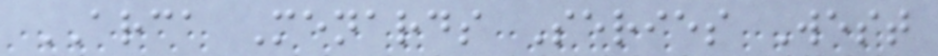ARCA Menards Series West
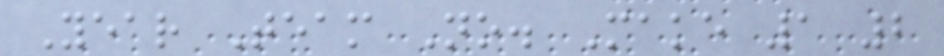Year Team No. Make 1 2
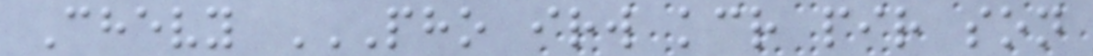Chevy PHO IRW KCR PIR SON
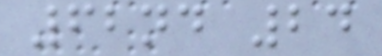62nd 24
